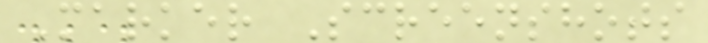Marker Screenshots
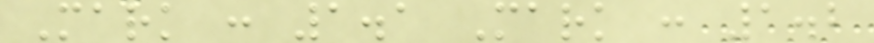Mark : 1.1 Mark : 1.2
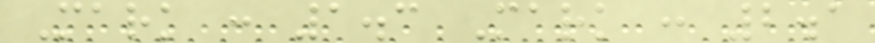Mark : 1.3 Mark : 2.1
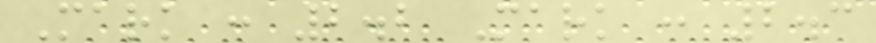Mark : 2.2 Mark : 2.3
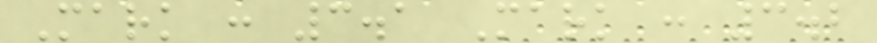Mark : 3.1 Mark : 3.2
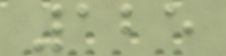125
